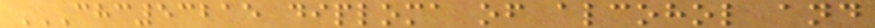CHC53215 DIPLOMA OF ALCOHOL AND
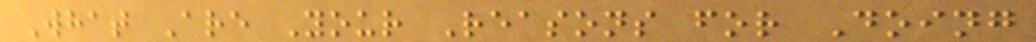What Are Your Reasons for Doing
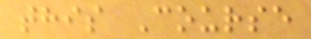this Course
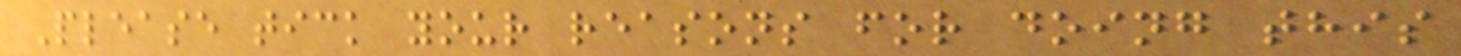Please tick your reasons for doing this
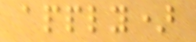apply)
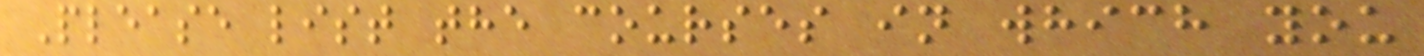Please list the courses in which you
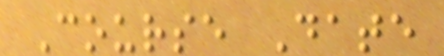Course Date
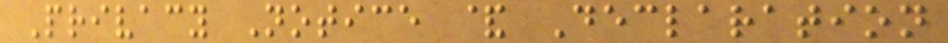Privacy Notice & Declaration
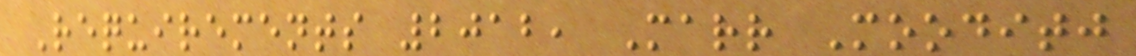Requirements 2012, Marr Mooditj
